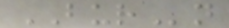BURn
